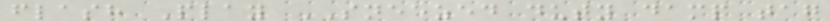flash Play SNEEZED duty damp tag
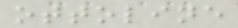ottoline
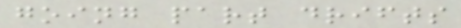going part drifts
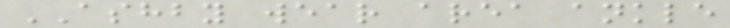ASHBY wear area ankle
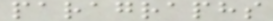paragraphs
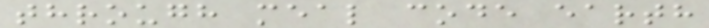through meal code earth
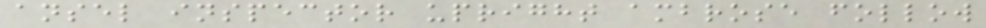ansel inspector upright ambrose follow
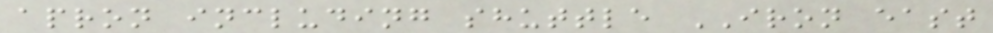apron including shuttle IRON east
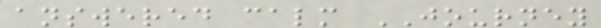answered calm JOURNEY
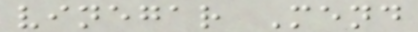vinegar Mend
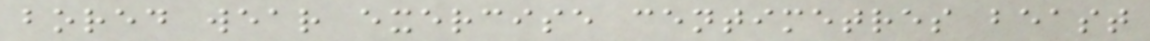bored wear exercise centimetres beast
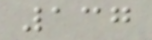137
